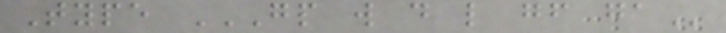Type GP W D L GF GA
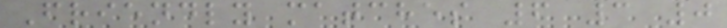Friendly matches 6 3 0
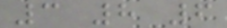3 8 6
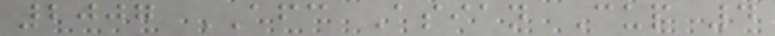2007 AFC Asian Cup 4
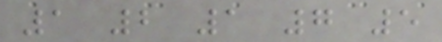1 2 1 7 5
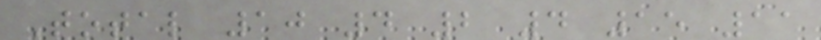Total 10 4 2 4 15 11
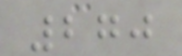270
